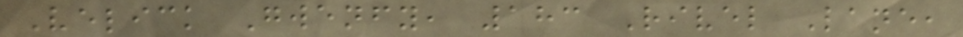Velick Gwenfy, 183 Rivel Lane,
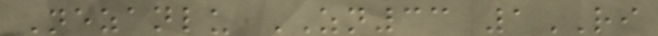Nezanlu ZN33 1RI
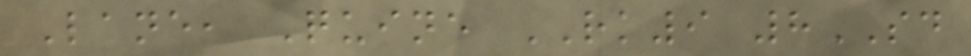Lane, Quine RK9 8SD
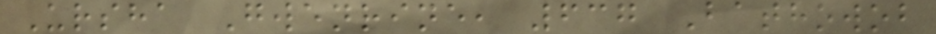Ursha Gwenrine, 637 Bathowob
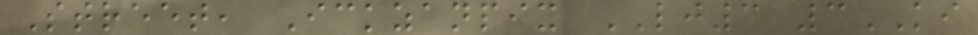Street, Ickzanpix LJ3 3KI
